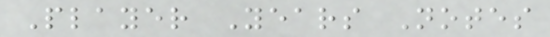Player Years Notes
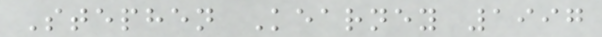Stephen Kearney 1997
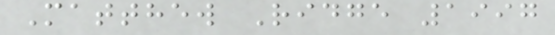Matthew Ridge 1997
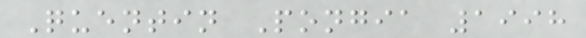Quentin Pongia 1998
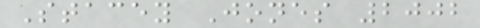Stacey Jones 2002
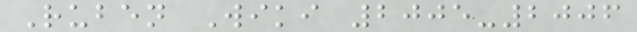Ruben Wiki 2005-2006
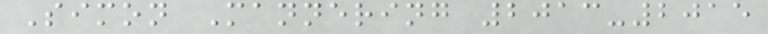Simon Mannering 2013-2015
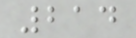214
